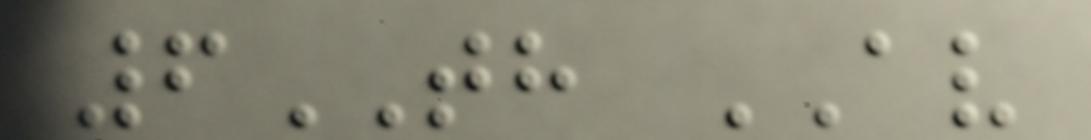6TH AV
